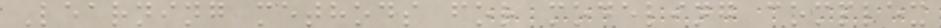Learning methods for modeling complex
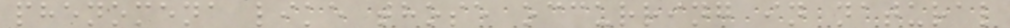phenomena like those occurring in natural
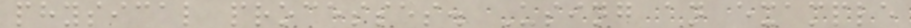physical processes. Using an example
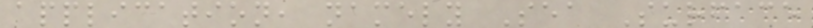application, namely Sea Surface
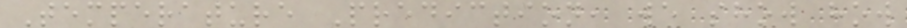Temperature Prediction, we show how
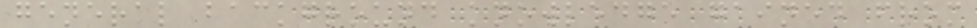general background knowledge gained from
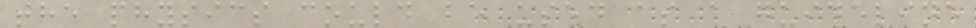the physics could be used as a guideline
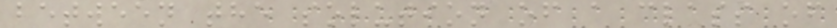between the solution of a class of
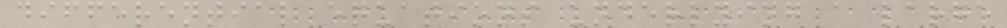differential equations underlying a large
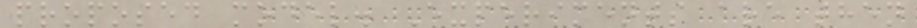proposed model. Experiments are then
